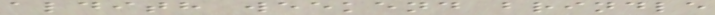aldith weekend brindle
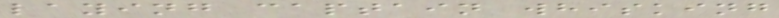laying captain whisking
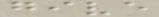give
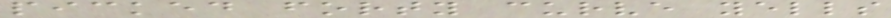picked forty curve yells
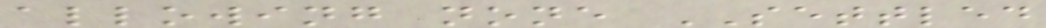allowing none SETTLED
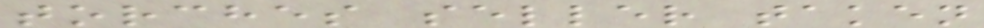torches seller taken
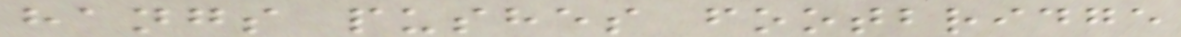hangs pushes footbridge
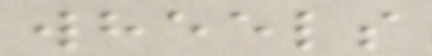wheels
